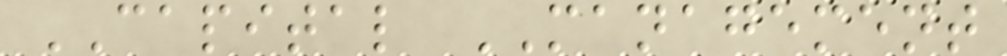CAPITAL MANAGEMENT
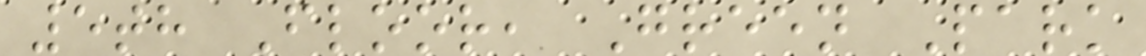5th Floor, Green Park
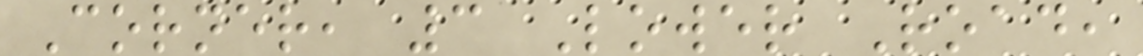Corner, 3 Lower Road,
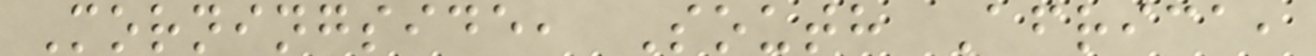Morningside, South Africa,
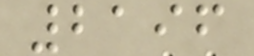2196
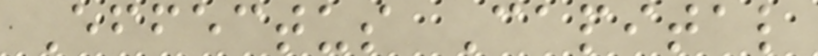Effectus Capital
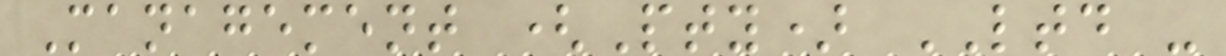Management (Pty) LTD -
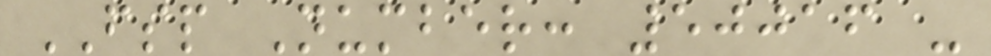FSP Number: 50016 -
